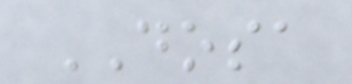DOSA
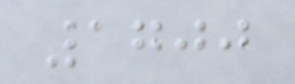1700
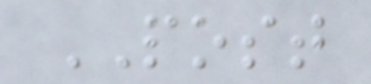POST
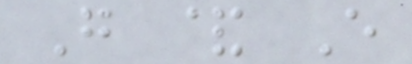G & E
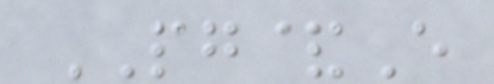PG&E
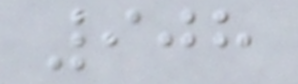908
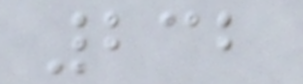232
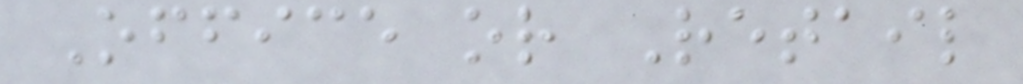Office or Retail
